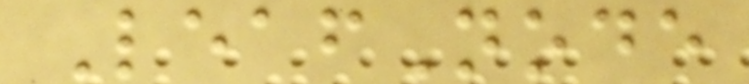LeafNode
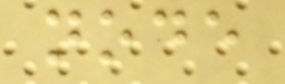node
